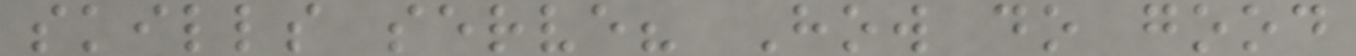skills serve? How do good
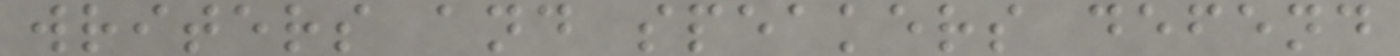writers and speakers defend
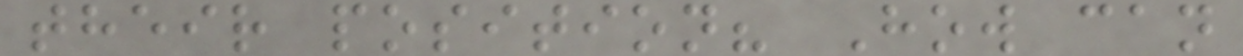their position? How can
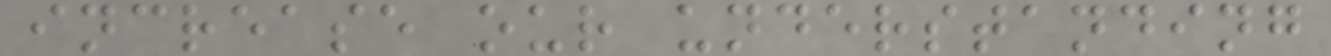increase our understanding
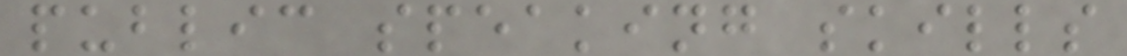public speaking skills
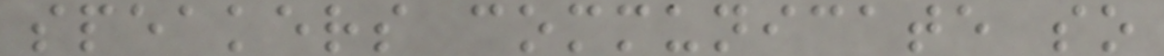speakers communicate so
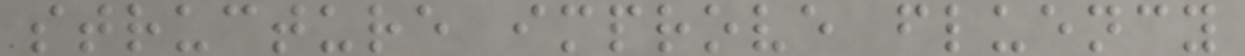structure improve fluency
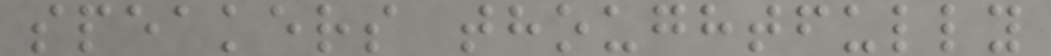speakers thoughtfully
